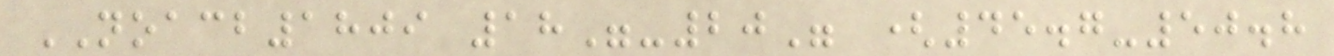NOACB1809 18"-20" (45.7-50.8
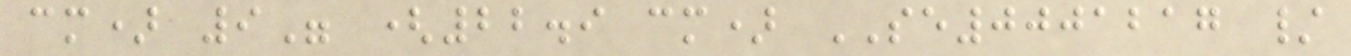cm) 9" (22.9 cm) SE0001217 /
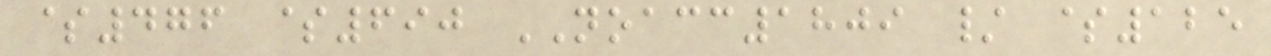$476 $690 NOACC1809 / $125
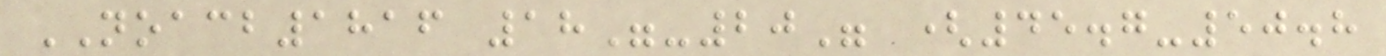NOACB1816 18"-20" (45.7-50.8
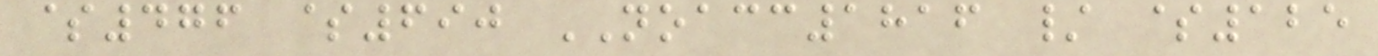$476 $690 NOACC1816 / $125
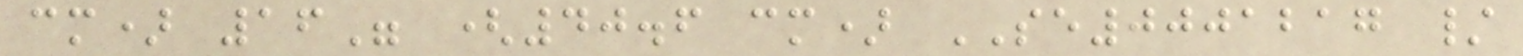cm) 16" (40.6 cm) SE0001217 /
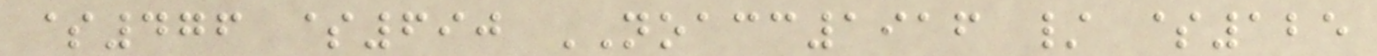$476 $690 NOACC1916 / $125
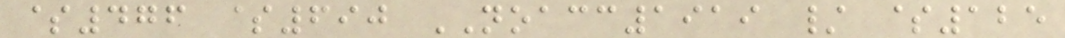$476 $690 NOACC1919 / $125
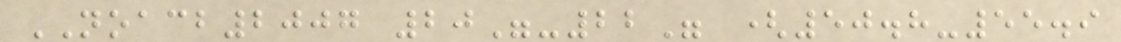NOACB2007 20"-22" (50.8-55.9
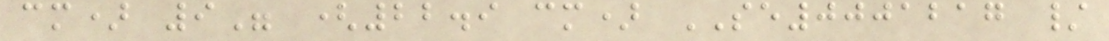cm) 9" (22.9 cm) SE0001217 /
